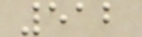512
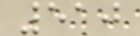510
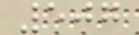507
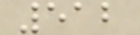512
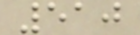510
